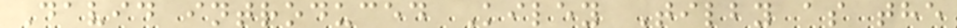David introduced Kiley Tilby as the
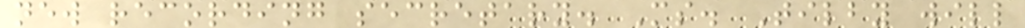new recording secretary. Ms. Tilby will
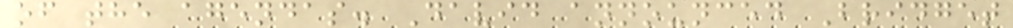of the agendas. David announced Bridget
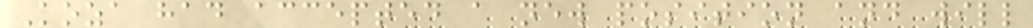Koza had accepted a new position and will
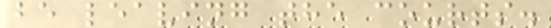be leaving the courts.
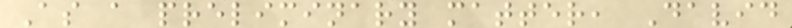As a preliminary matter, David
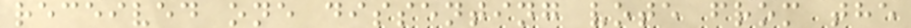received one dissenting vote from the
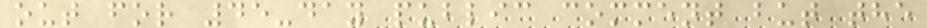out for 45-day public comment but the
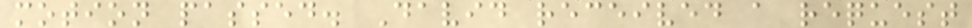motion passed. David received a request
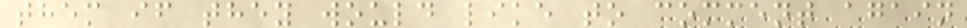them if they would like to comment again
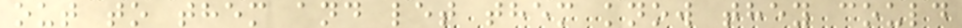out to them and let them know they could
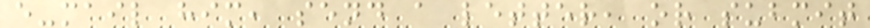e-mail him, send a letter, or submit
